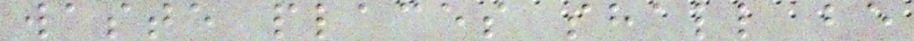waste places shall be
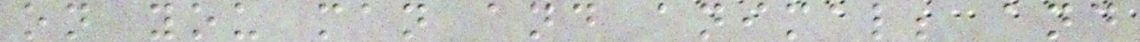on you man and animal; and
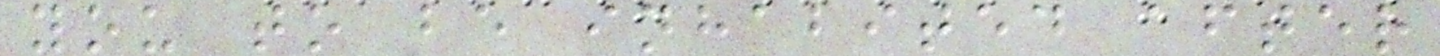you to be inhabited after
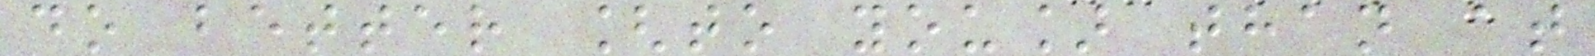do better [to you] than at
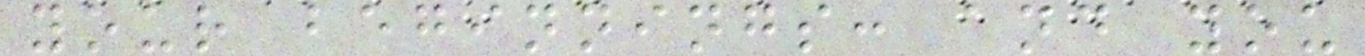your beginnings: and you
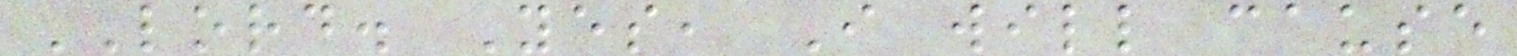LORD. Yes, I will cause
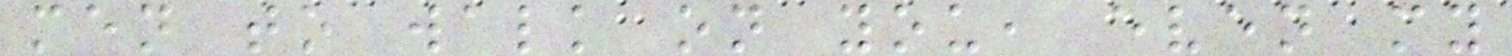men to walk on you, even my
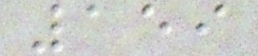159
